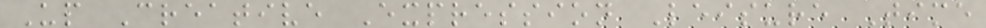Up Creative Expression Leisure Time
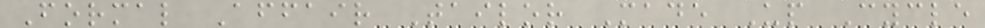Formal Affair Tailor Made Up Cycle
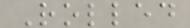Rolled
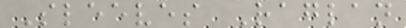Sleeves Raglan
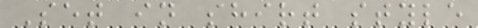Set in shirt style
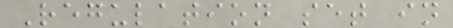Regulation set in
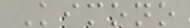Kimono
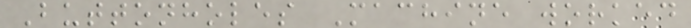Buttonholes Machine worked
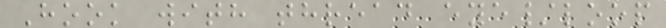Hook with thread eye/loop
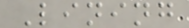Lining
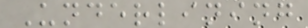Underlining
